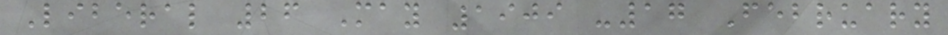Liberal 26 May 1909 -17 February
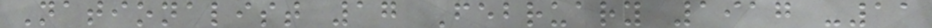Nationalist 17 February 1917 -11
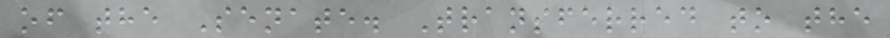of the Senate. Transferred to the
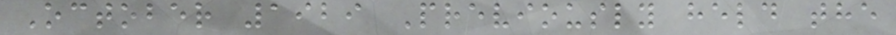October 1929 Previously held the
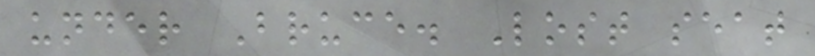under Bruce. Lost seat
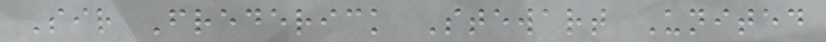Sir Frederick Stewart United
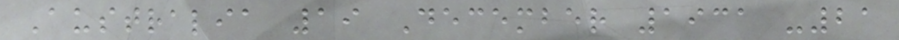Australia 19 December 1931 -21
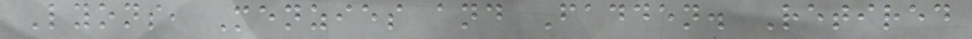Lyons, Menzies and Fadden. Retired
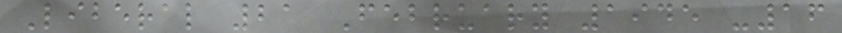Liberal 21 February 1945 -16
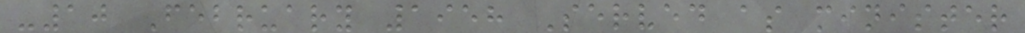-10 February 1958 Served as minister
